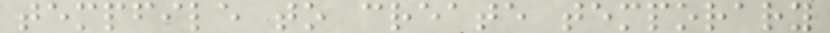tempfile to create temporary
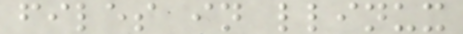files in llinux
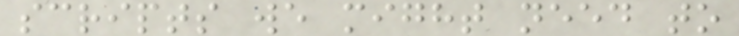scripts we might need to
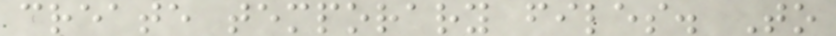create temporary files. To
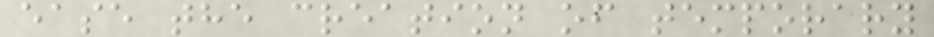ease the creation of temporary
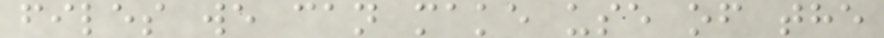files we can make use of the
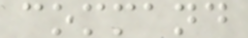command
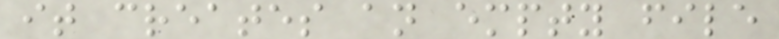it creates an empty file
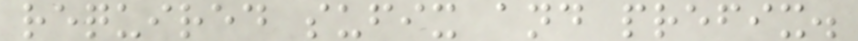required sufix and prefix.
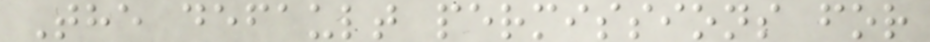The default permissions for
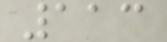113
